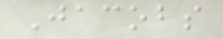Jacobs
